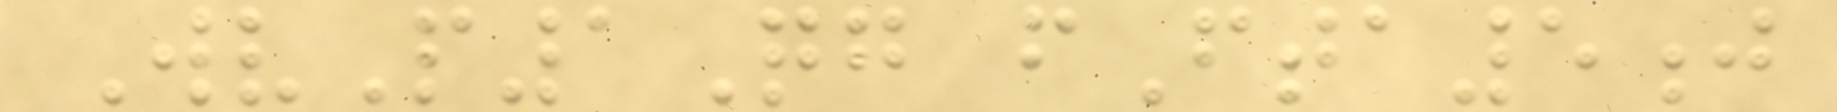WvP1Qg fFta5j
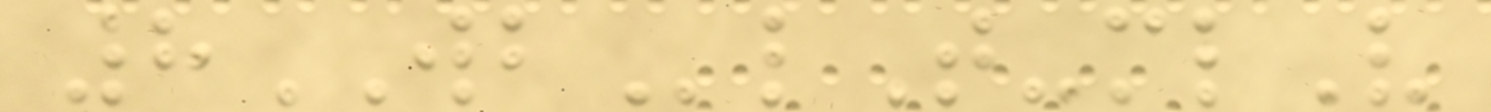8WBlT-mlV
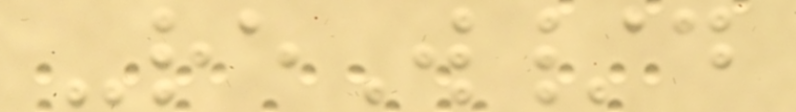-reW/d
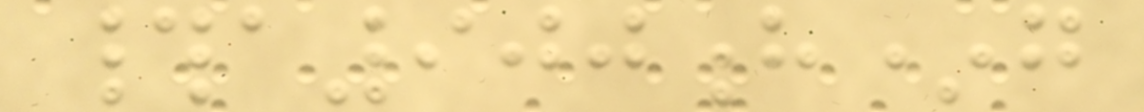#a900h*g
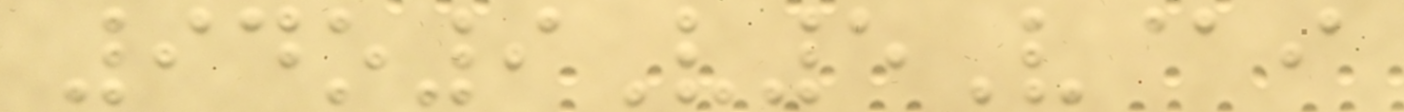94o9V5V@i
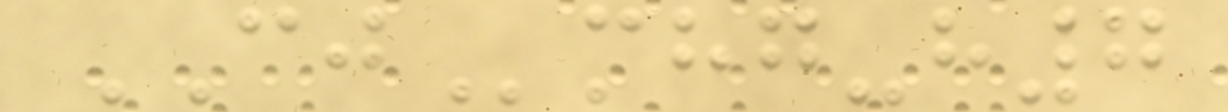CJmhg-h7
